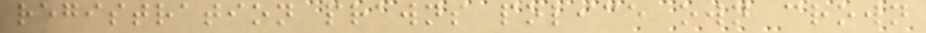registration prawns police own crown
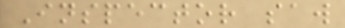Inspector saw
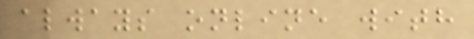always online with
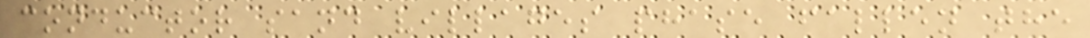conductor sand villages phase fallen the
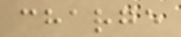charge
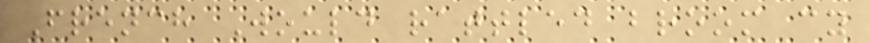French Would rattled broom cy
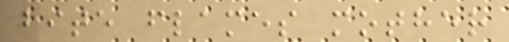bite flames mother
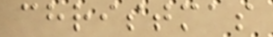christmas
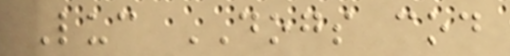Luc DOGS cod
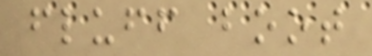fluff boot
